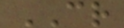CR
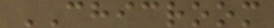CHICROOM
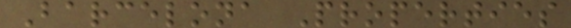Barcelona Properties
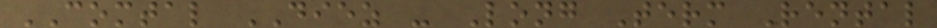COMTAL DIEZ - Long Term Rental
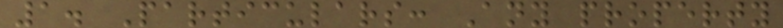1. Particulars: Any property
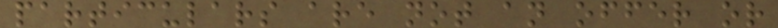particulars are not an offer or
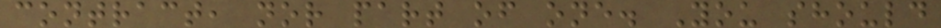contract, nor part of one. You should
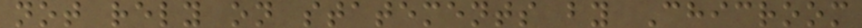not rely on statements by Chicroom
